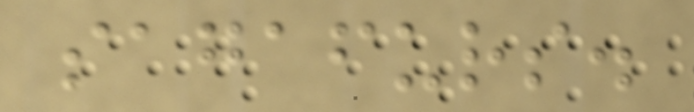sagafurs.
